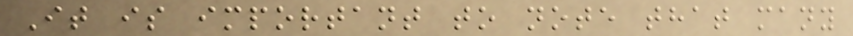It is important to note that many
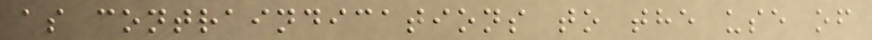as contraindications to the use of
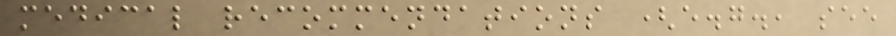medical recommendations (e.g., see
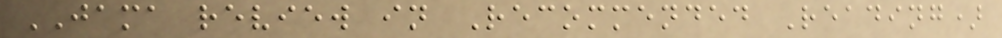JAMA review in Recommended Reading)
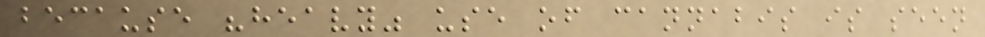because "heavy" use of cannabis is seen
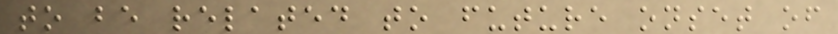to be related to future onset of
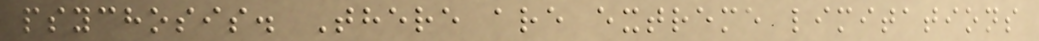psychosis. There are extreme limitations
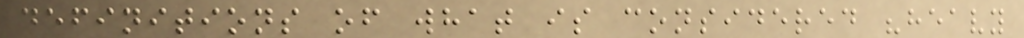definitions of what is considered "heavy
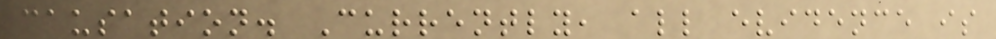causation. Currently, all evidence is
